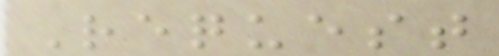Request
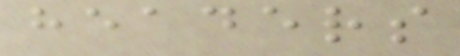headers
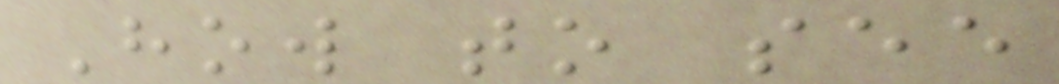How to see
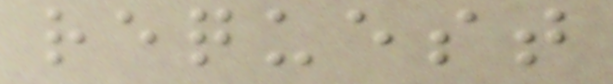request
